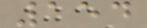154
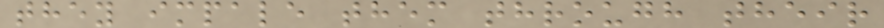they impale them through their
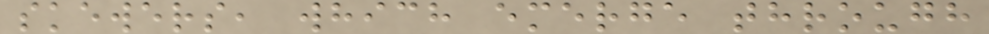skewers, which emerge through
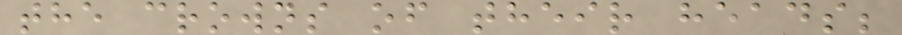the crowns of their heads;
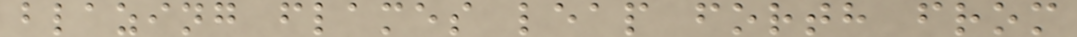blazing flames leap forth from
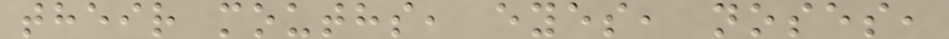their mouths, eyes, noses,
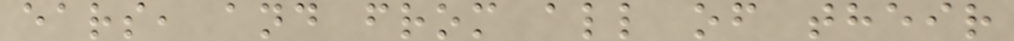ears, and from all of their
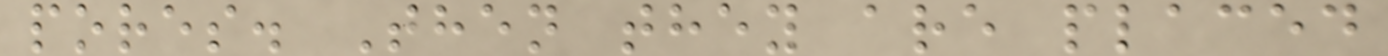pores. Then they are placed
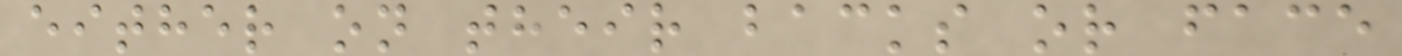either on their backs or face
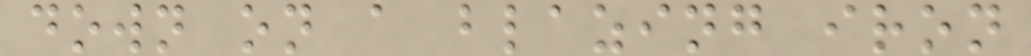down on a blazing iron
